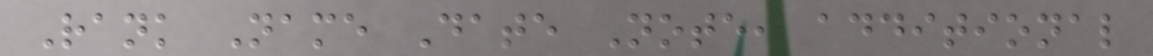Rank Name Date Note, additional
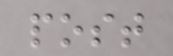post
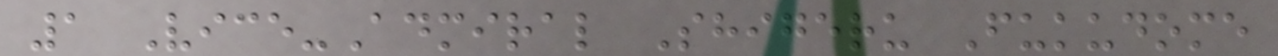1 Vice-Admiral Shigeru Fukudome
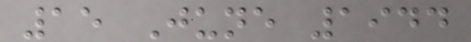15 June 1944
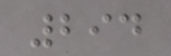294
